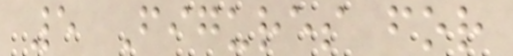5 Figures for
